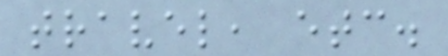travel, etc.
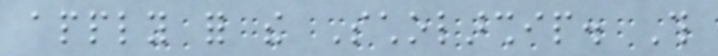apply for the Scholarship. This
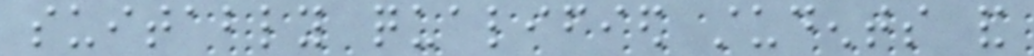suitably qualified students and
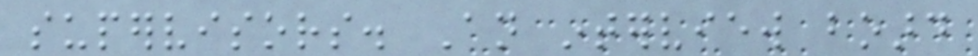supervisors. An interview board
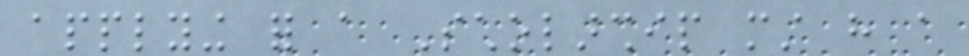applying for a Scholarship must have a
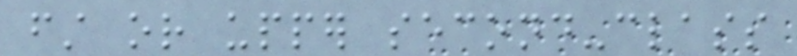first or upper second-class
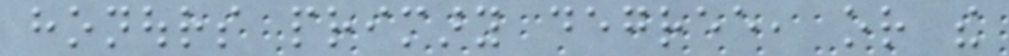honours primary degree, or the
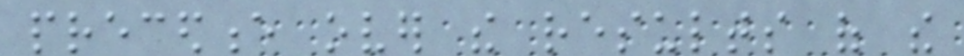precedence over the results of the
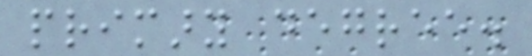primary degree.
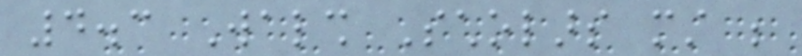4.3 Walsh Scholars must be
